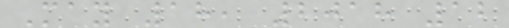May 18, 2018 12
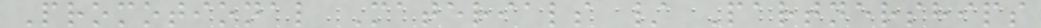Promotional Materials / Partnerships
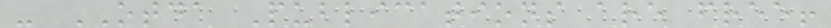- OTDA Publications are free!
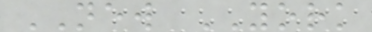NEW YORK
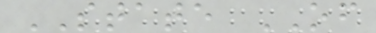STATE OF
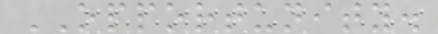OPPORTUNITY.
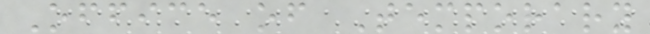Office of Temporary
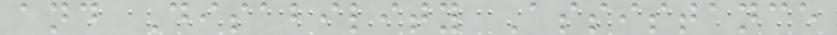and Disability Assistance
